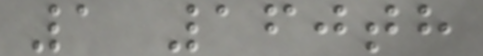1 160th
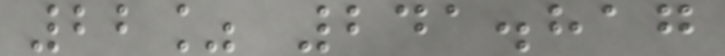22% 241.817
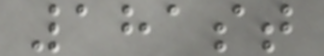181st
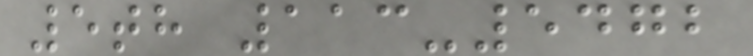5th 113-5472
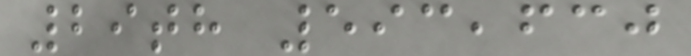29th 593,630
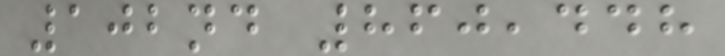102nd 860,448
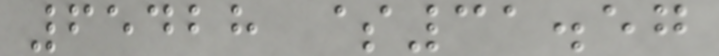65428 $31.57
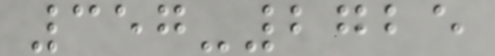357-2725
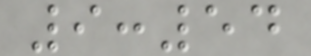9:54
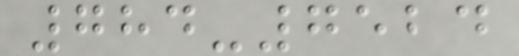784-7524
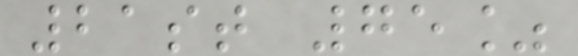21st 75%
